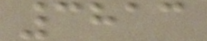3813
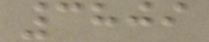3809
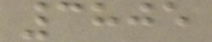3805
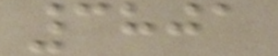3801
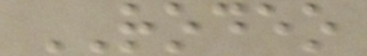RODEO
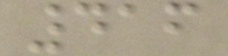416
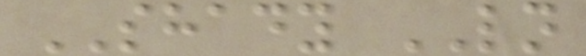SHADY LN
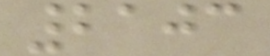2103
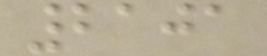2101
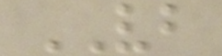VB
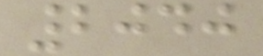2040
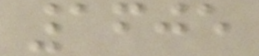1605
